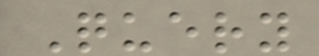Query
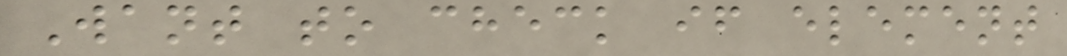Want to check if element
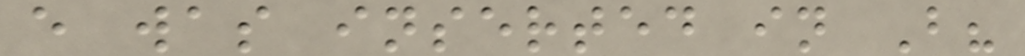e was inserted in B?
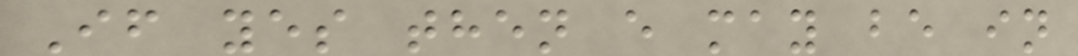If yes then e may be in
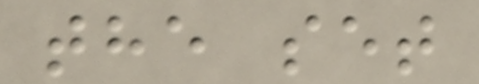the set
